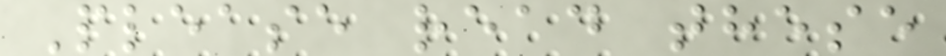Please read these
